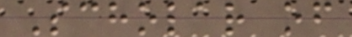Scholar of
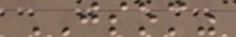JSOM"
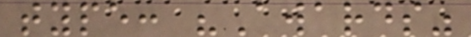type: "Awards"
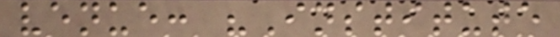venue: "Institute
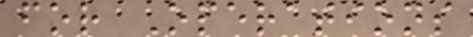for Operations
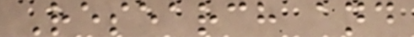Research and
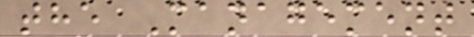the Management
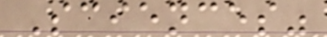Sciences"
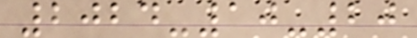2024-10-20
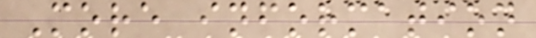More information
